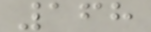168
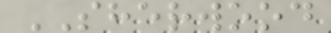SHERWOOD
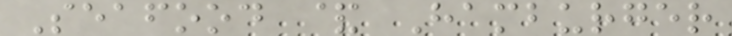Seafood & Hamburger
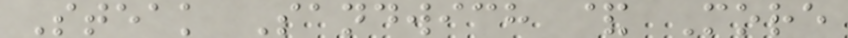Steak Sandwich & More
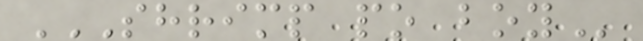SHRIMP PO BOY
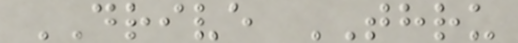DRIVE THRU
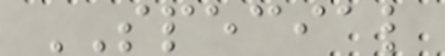SPECIAL
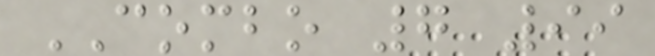COMBO 7 99
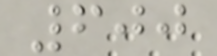600
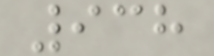938
